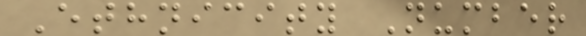Ethnicity Number
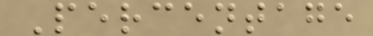Percentage
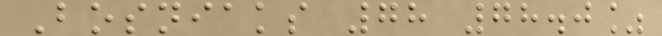Bosniaks 78 78.0%
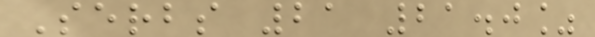Serbs 21 21.0%
